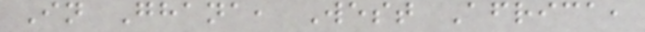In Ghana, West Africa,
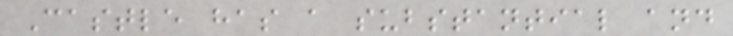Castle has a substantial and
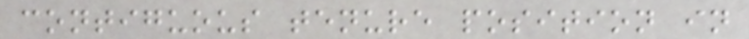contiguous tenure position in
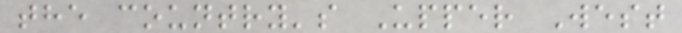the country's Upper West
